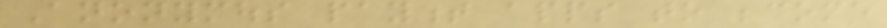Anonymous payment apps to become
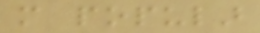more popular
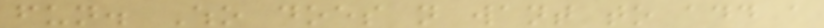fun. Who does not want to add a
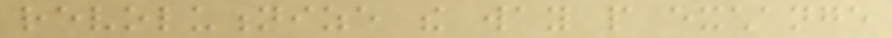revolutionize the way people exchange
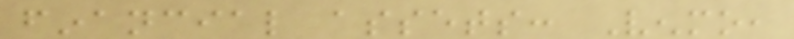financial assets: Venmo,
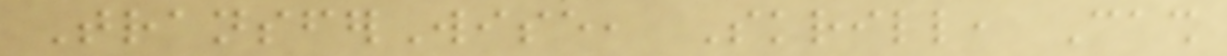TransferWise, Skrill, Cash
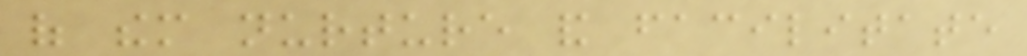of them nurture and facilitate
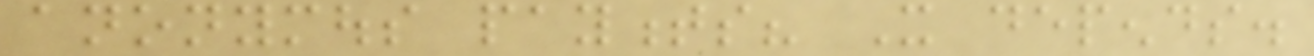anonymous payments? It depends.
